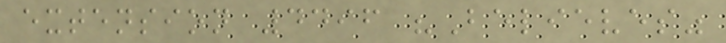extension 4496 "Believes"
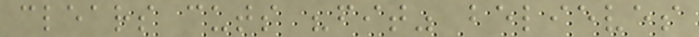clears cuts "fit" believes
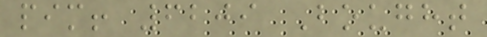pim! 6209 Bought
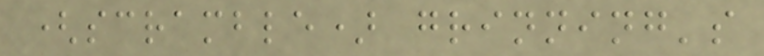(scramble) grinning's
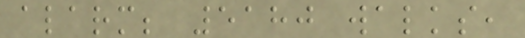alarm; 5180 walks,
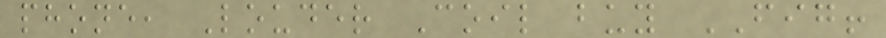phone, Louder Coil buy FIG!
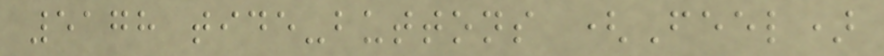5178 tide-buttons (Feel)
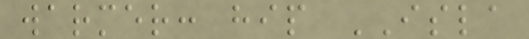warmer: hip ISLA
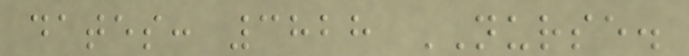dates: 3828 NURSE.
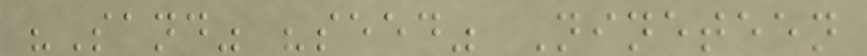"Sand" "seed" Nineteen
